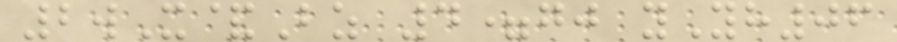2wX&Bz 4=gj yYh06
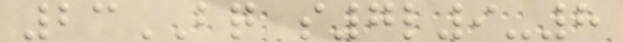23BQ s7l9-8
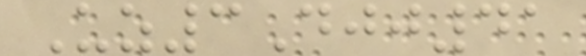Uz3Djj41
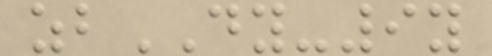zbDY-9y
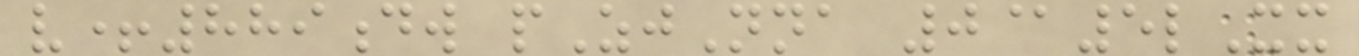v+889dw pZjNna 0@5lXx
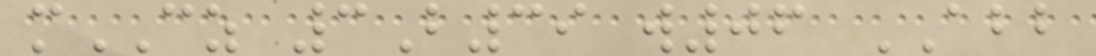mCZ 3B39 w06 ABB
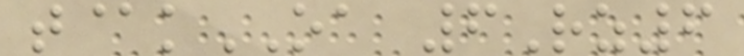t@kOA 6Rz6
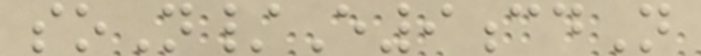soN/E9cdN
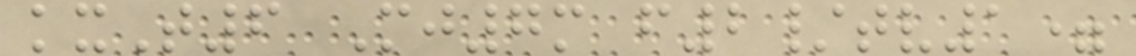kxT6 Mj7m f2/tv1=
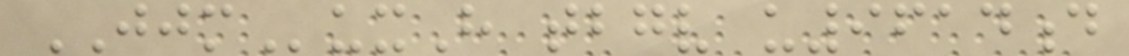JJMuxH tbgv u9614d
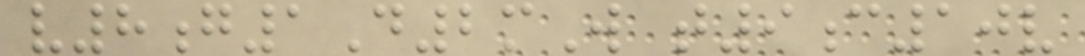v8g1D2mW t9c10v
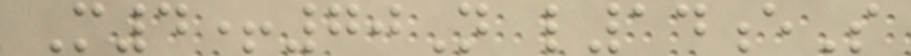M4+70N l14eS
